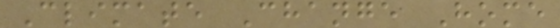Climate Change Home
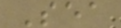Sea
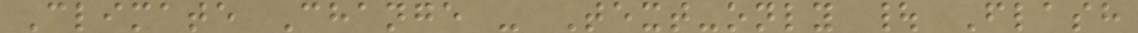Climate Change - Text-only | Flash
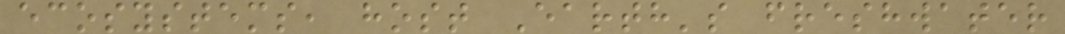ecosystems, host Earth's freshwater
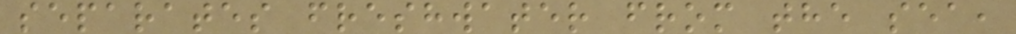separates freshwater from the sea,
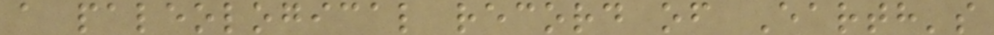a paleological record of Earth's
